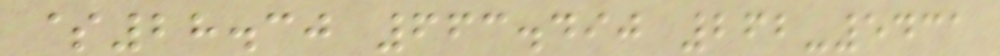$28.30 663.490 262-5431
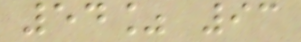54% 93
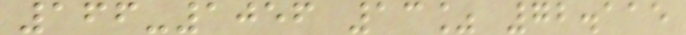166-1056 13% 72.115
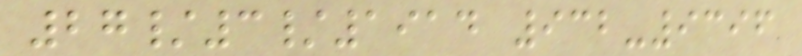27/3/1914 932-9396
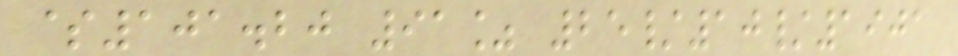$101.20 91% 25/10/1901
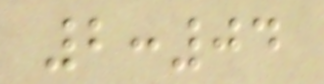2:04
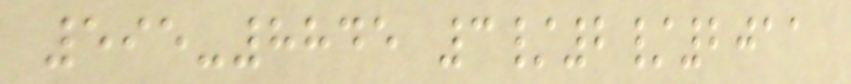595-8845 3/2/2011
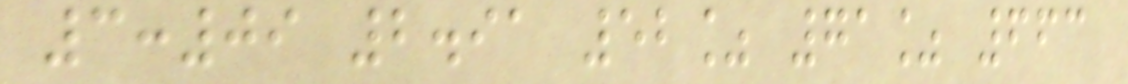3:09 2.91 52% 71% 663
